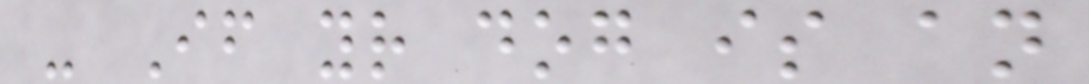- If your dog is an
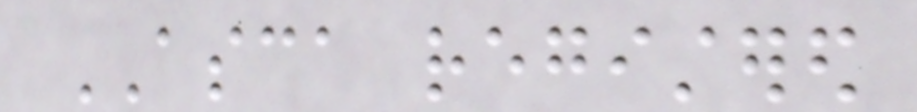ASCA registered
